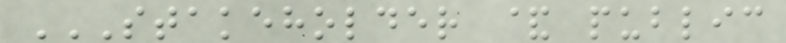STAKEHOLDER & PUBLIC
